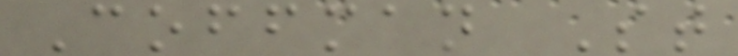Coffman St
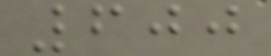600
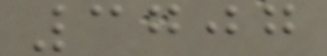3707
